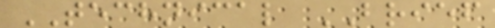TECHNICAL BRIEF
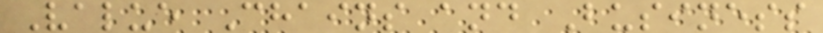Value Chains and Business
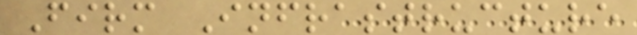Firm Infrastructure
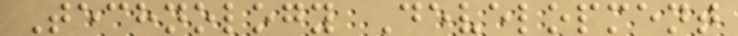Technology Development
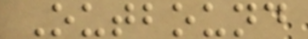Outbound
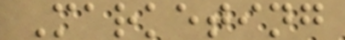Marketing
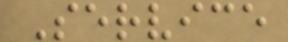Service
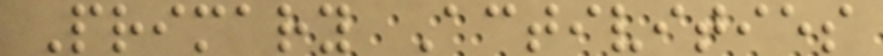Primary Activities
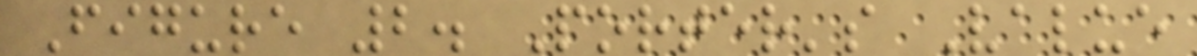Figure 2. Porter's Value
